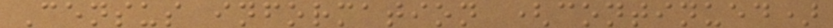Census information (continued)
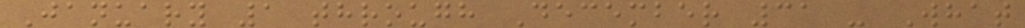January 1 through December 31 - What
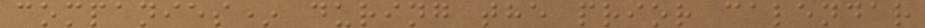companies* during the prior calendar
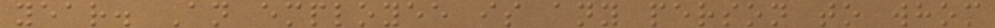year. An employee is any person to whom
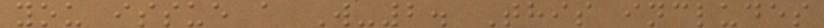you issue a W-2. This includes
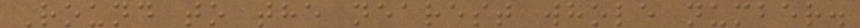Round to the nearest whole number.
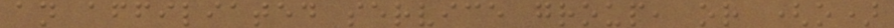an affiliated service group, or (o)
